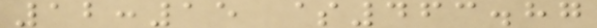12:15 $463.87
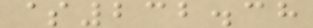$232.38
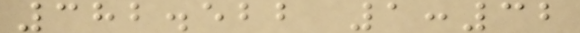382.522 1:32
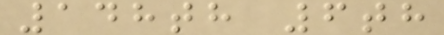148th 6th
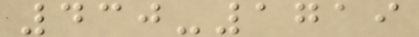430-1719
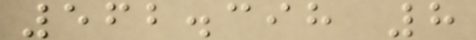562.398 8
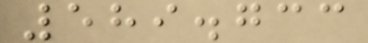589.733
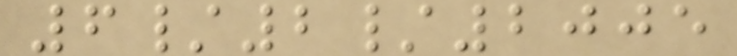6/2/2005
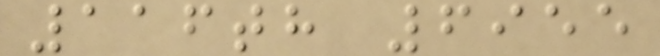116th 6955
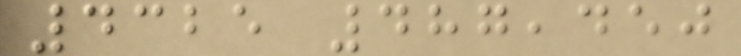4325 487,450
